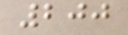200
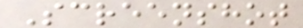Screenshot
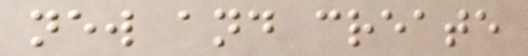new and create
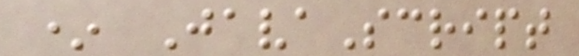* JavaScript
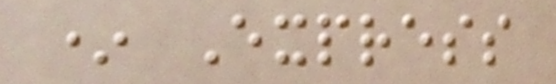* Express
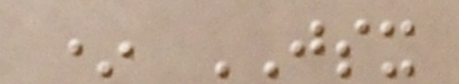* JSX
